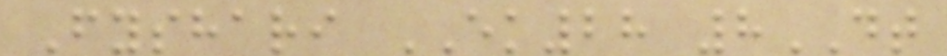Fyshari EK28 8DT
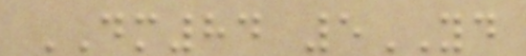DM84 5YD
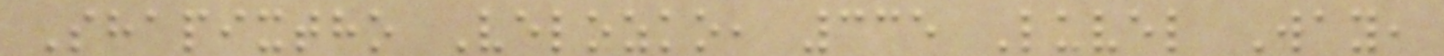Shapixtho Velozko, 335 Luvel Way,
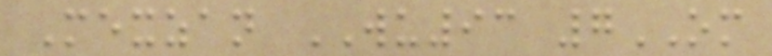Mexzan WU93 7OM
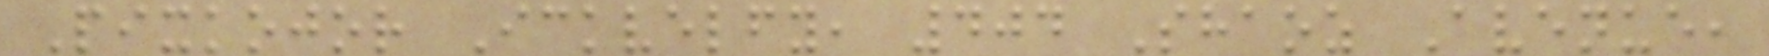Pixkojor Ickvelfy, 404 Shaoz Avenue,
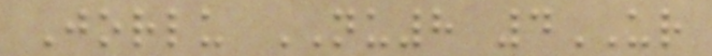Jorlu NU8 4UR
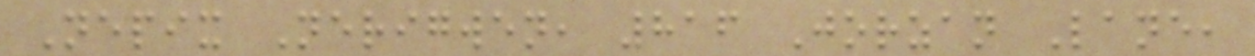Nepix Nerigwen, 816 Jorzan Lane,
